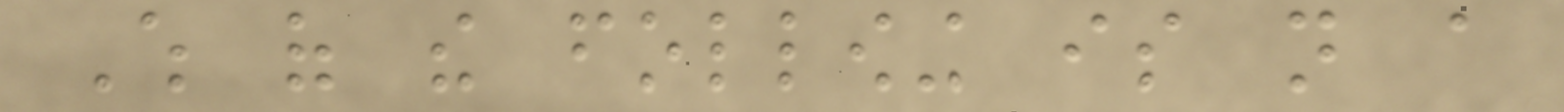Which of the following is not a
